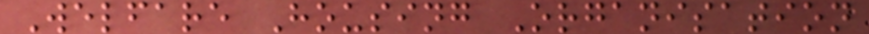Welfare Housing Organisation
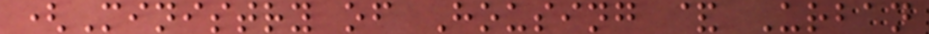(Ministry of Housing & Urban
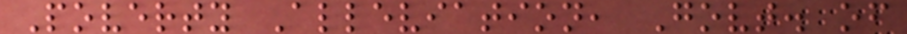Poverty Alleviation, Govt. of
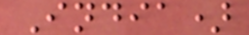India)
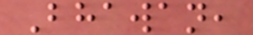Bhawan,
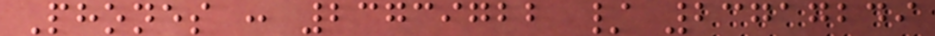Phones : 23739722 / 23717249
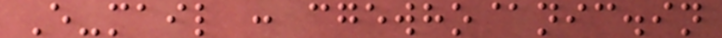E-mail : cgewho@nic.in
